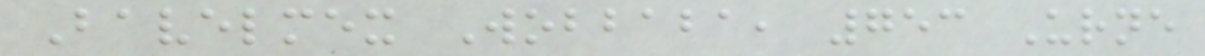Bavelmex Wobbaba, 753 Urne
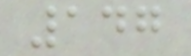147
